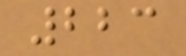223
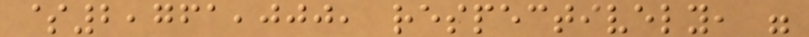$2,761,000, respectively, were
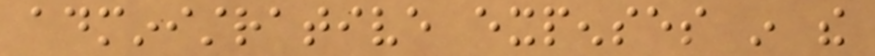administrative expenses in the
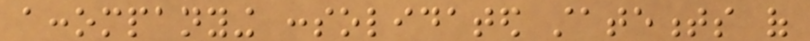accompanying consolidated statements of
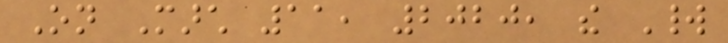On March 11, 2020, the World
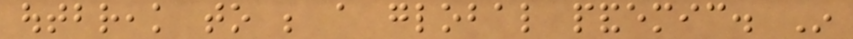outbreak to be a global pandemic. In
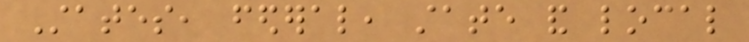States, federal, state and local
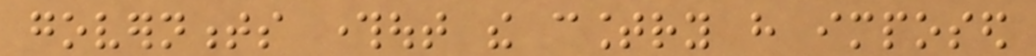governments throughout the country have imposed
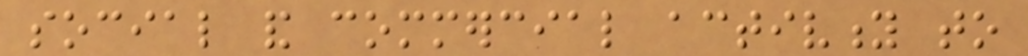social and commercial activity to
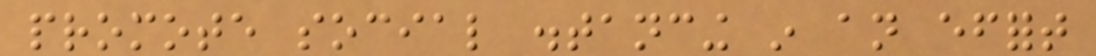promote social distancing in an effort
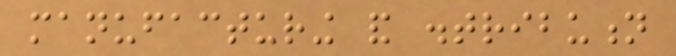manufacturing and distribution
